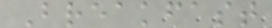Breakfast
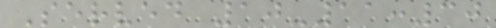Served 10-11:30
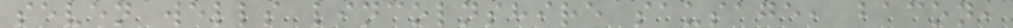seven wells lincolnshire sausage, bacon,
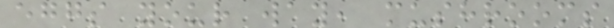eggs your way, mushrooms
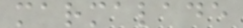marmalade
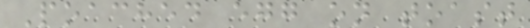Poached egg on toast
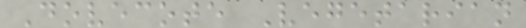Dovecote Vegetarian
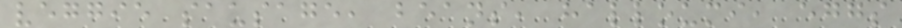veggie sausage, beans, halloumi, eggs
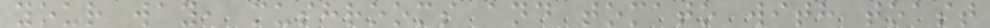your way, mushrooms and tomato with toast
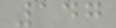147
